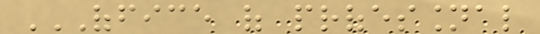OFFICE OF PROFESSIONAL
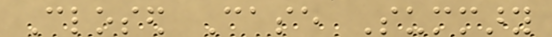Closed Case Summary
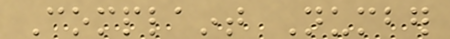Complaint Number
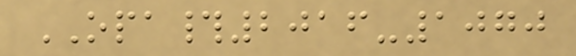OPA#2016-1070
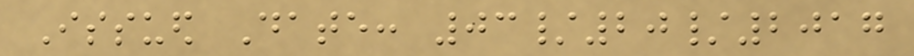Issued Date: 03/20/2017
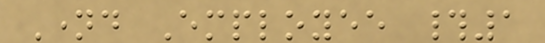Named Employee #1
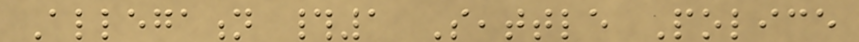Allegation #1 Seattle Police
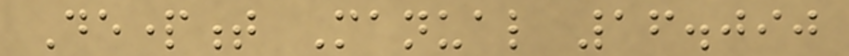Department Manual 16.090
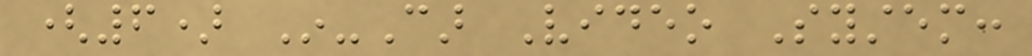(6) In-Car Video System:
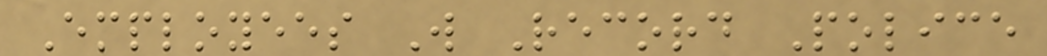Employees Will Record Police
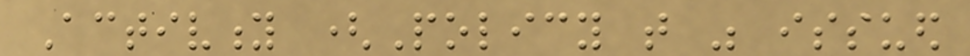Activity (Policy that was issued
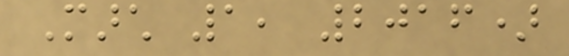March 1, 2016)
